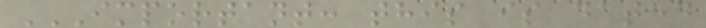IMPORTANT: THIS IS DATED
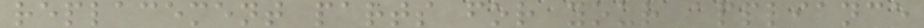replacement parts for your appliance
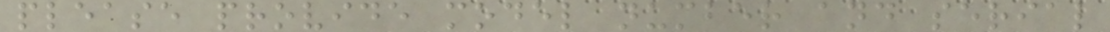please provide model number and serial
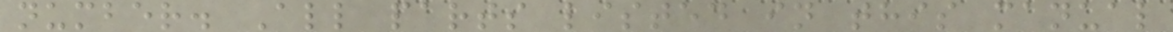number. All parts listed in this manual
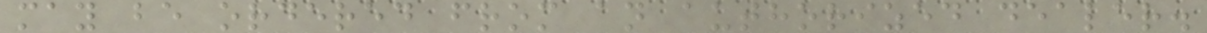may be ordered from an authorized dealer.
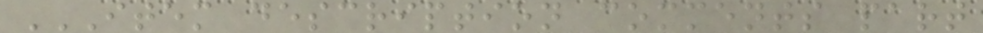ITEM DESCRIPTION COMMENTS PART
